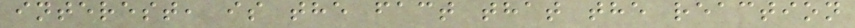interest, is the fact that the reaction
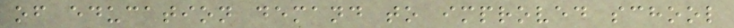of education demand to improved school
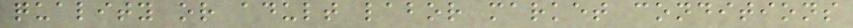quality or adult labor market conditions
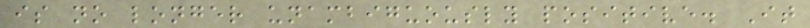is no longer unambiguously positive. It
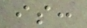is:
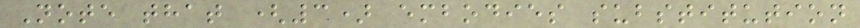Note that (3) embodies substitution
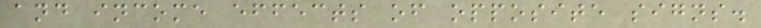and income effects of opposite signs.
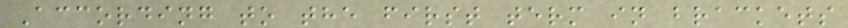According to the first term in brackets
